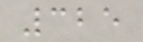325
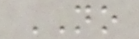NO
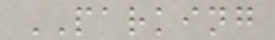PARKING
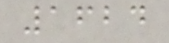1624
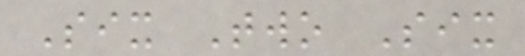Six Two Six
